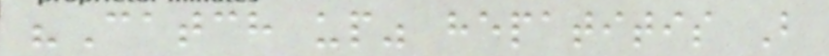"Catch up" hepatitis B
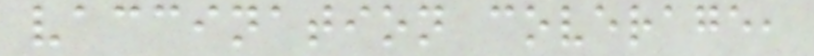vaccination coverage,
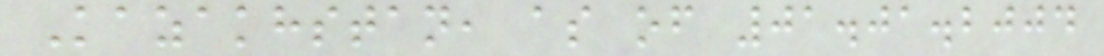Kazakhstan, as of 01.01.2004
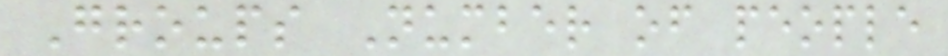Groups Number of people
